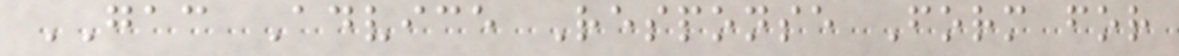GAC Advice Response Form for
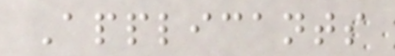Applicants
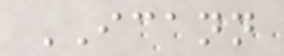ICANN
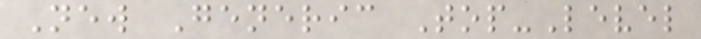New Generic Top-Level
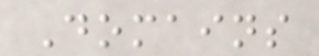Domains
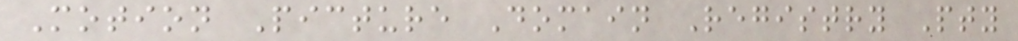Motion Picture Domain Registry Pty
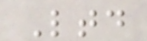Ltd
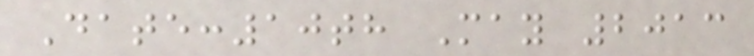Date:10th May 2013
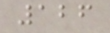126
